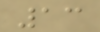13
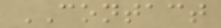CONTACT
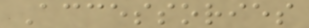Accessories
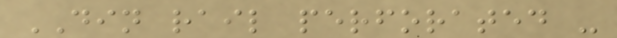DIN rail perforated -
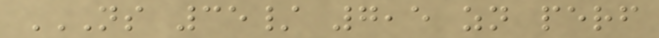NS 35/ 7,5 ZN PERF
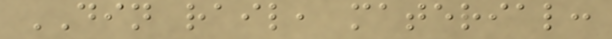DIN rail, material:
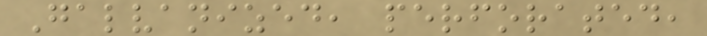Galvanized, perforated,
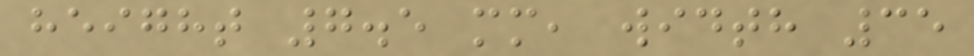height 7.5 mm, width 35
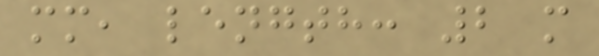mm, length: 2 m
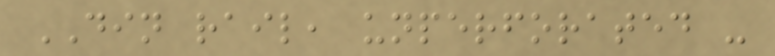DIN rail, unperforated -
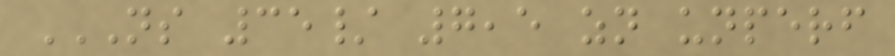NS 35/ 7,5 ZN UNPERF
